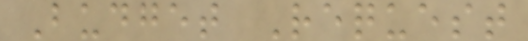Budget Request
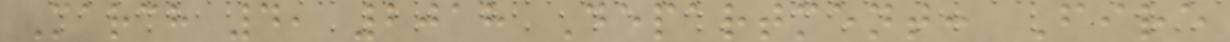March 4, 2018 Department: Fire
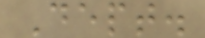Dept.
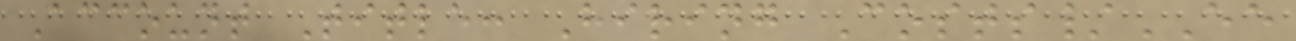Account Title: Hiring Costs/EE
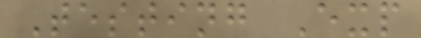Testing Exp
